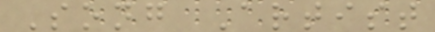Song Artist
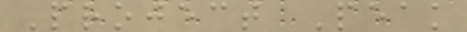Project Peak
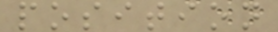position
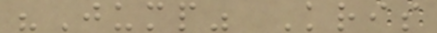"Jump" Kris
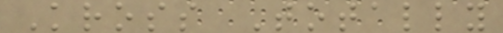Kross Totally
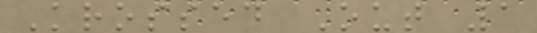Krossed Out 1
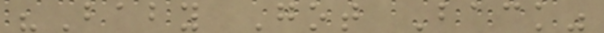"Baby Got Back"
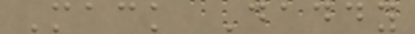Mack Daddy
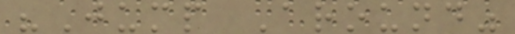"Jump Around"
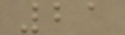21
